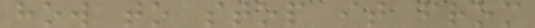how to stop it from
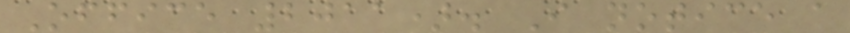Office 2011). I notice a
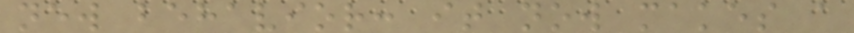new behavior: it now makes a
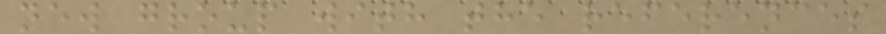new group with the references
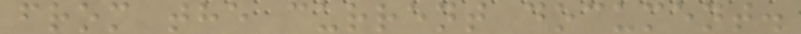from the current document.
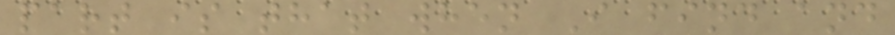part is that when I find and
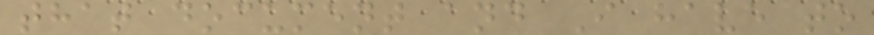that document and I have to
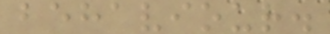behaviour.
